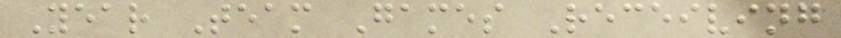Year Team Games Receiving
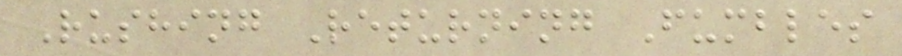Rushing Returning Fumbles
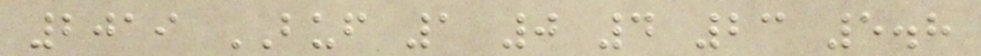2019 BUF 1 0 4 23 5.8
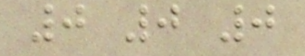0 0 0
